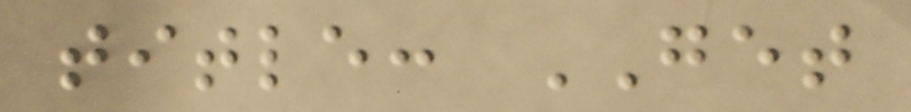title: GET
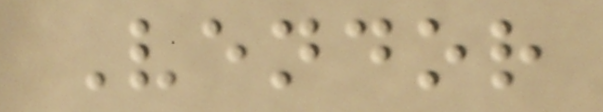Vendor
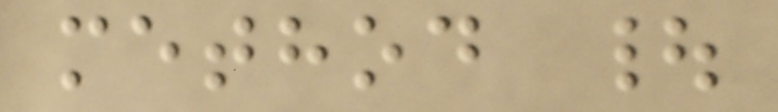method |
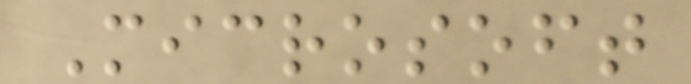Microsoft
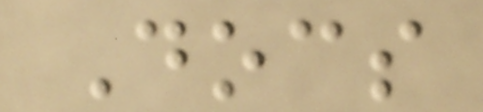Docs
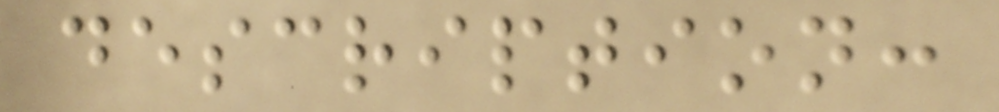description:
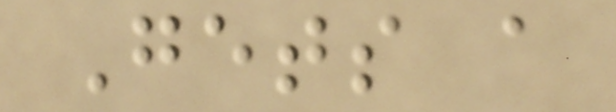Gets a
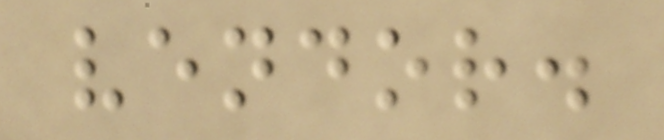vendor.
